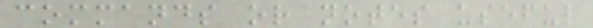commands or notes useful
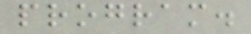program.
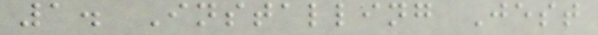1. Installing Jest
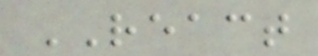REACT
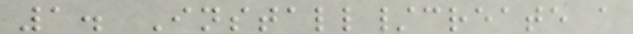1. Install/create a
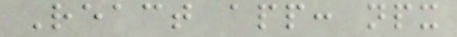React app: npx
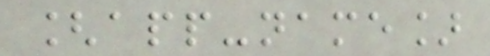[app-name]
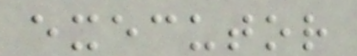executor
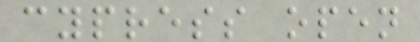cypress open
